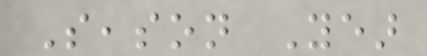Season Year
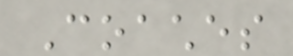Coaches
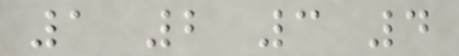1 2 3 4
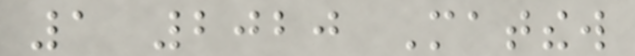1 2020 Matthew
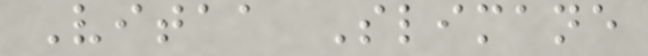Vitaa Slimane
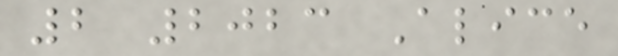2 2023 Alice
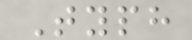Typh
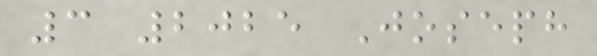3 2025 Joseph
